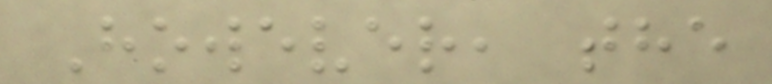However, the
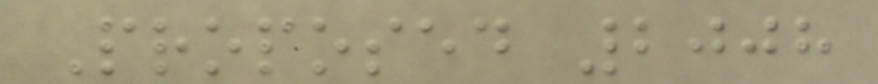Proposed 2008
